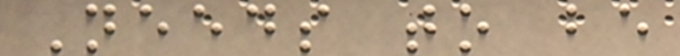Needs to be
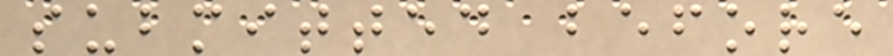submitted before
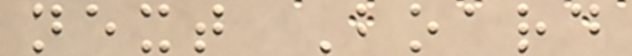next Board
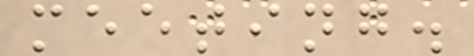meeting.
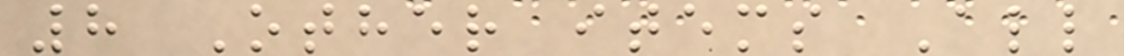8 Other items All
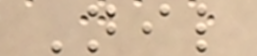Nil
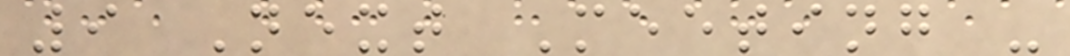9 Next Meeting -
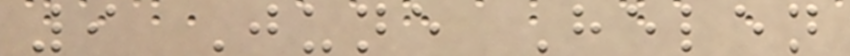9 June Helen
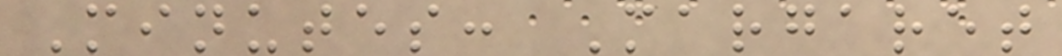Minutes: Margaret
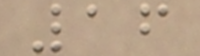16
